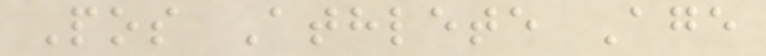Pos Athlete Age
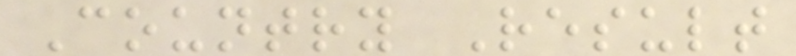Country Result
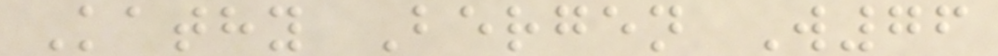Kathy Bergen W76
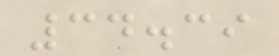34.39
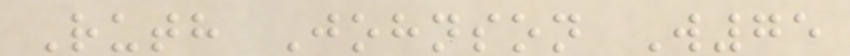Ruth Johnson W75
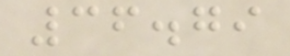36.79
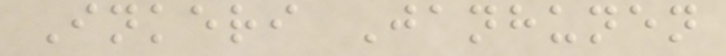Inkeri Janhunen
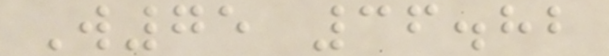W75 36.82
